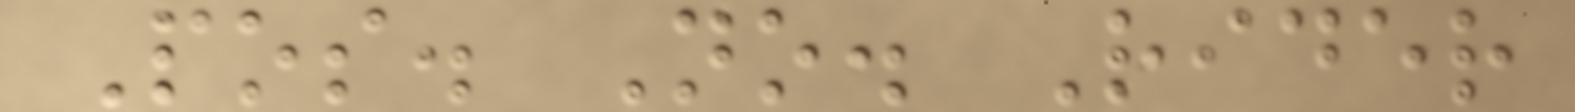Pos. No. Rider
